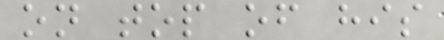on top of his
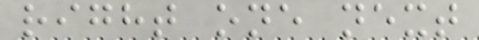right one next
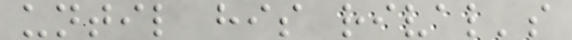until his rival's
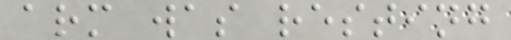arm was resting
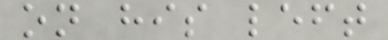on his left
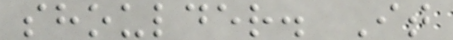shoulder. It
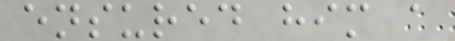ensured him a
